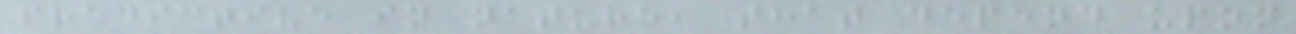predictive in nature, that depend upon
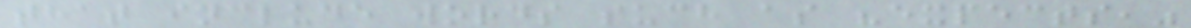that include words such as "expects,"
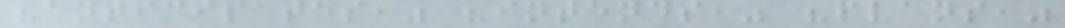"anticipates," "intends," "plans,"
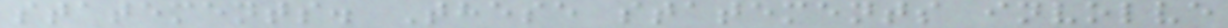statements. These statements involve
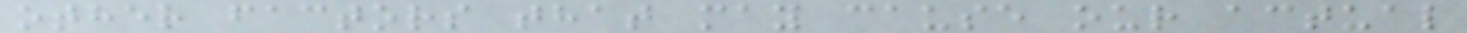other factors that may cause our actual
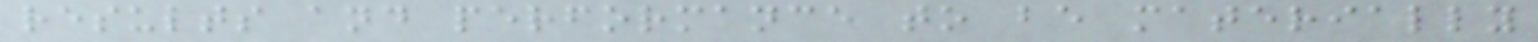results and performance to be materially
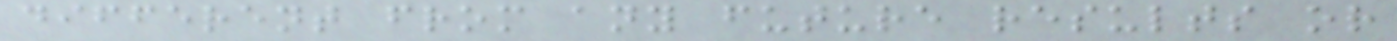different from any future results or
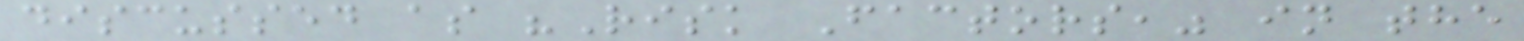discussed as "Risk Factors," in the
